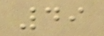49
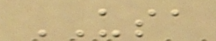USA
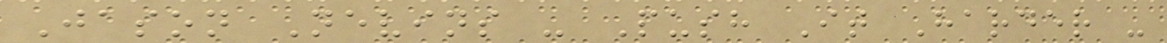Jason Nevins - Push It Harder -
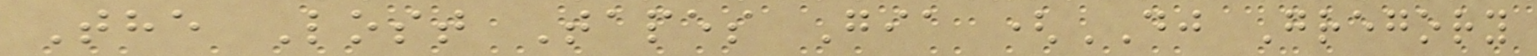The Lost Tapes Gia (DJ Gregory
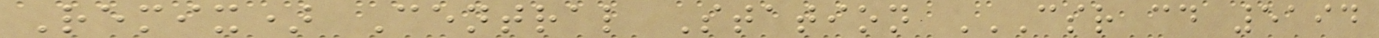Remix) Central Station CSR CD 5194
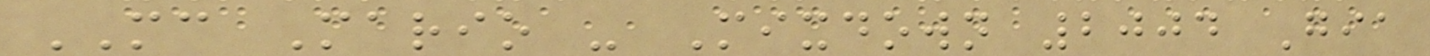MC Mario - Mixdown 2004 Gia
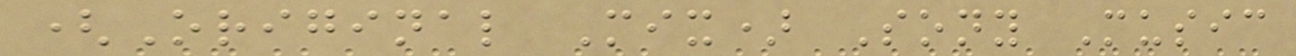(Original Mix) Sony Music
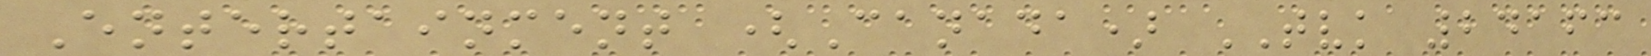Entertainment (Canada) TVK 24163
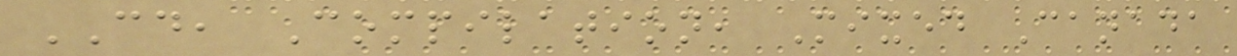CD, Compilation, Mixed Canada
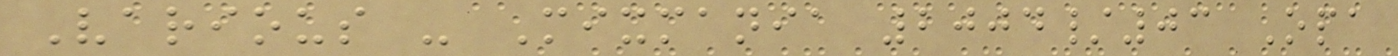Various - Mixmania 2004/03 Opa
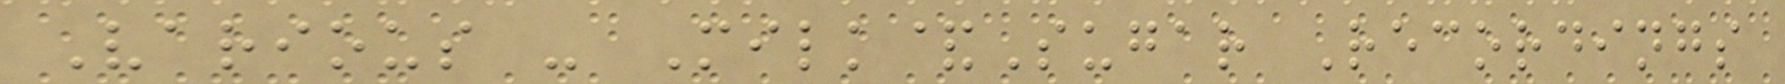Various - Milk&Sugar Recordings
